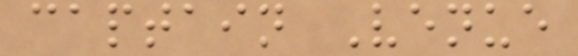captain Venue
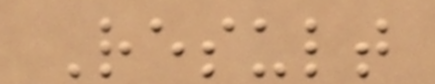Result
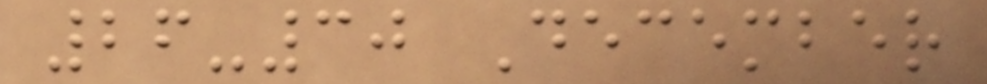26-30 December
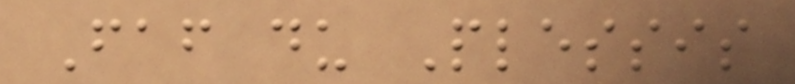Faf du Plessis
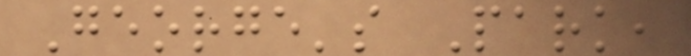George's Park,
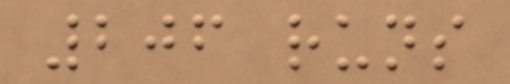206 runs
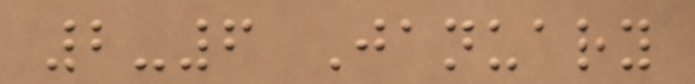2-6 January
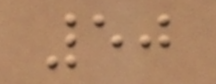50
